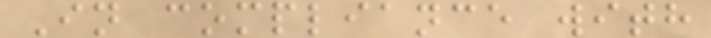In compliance with
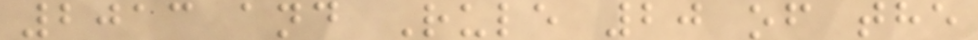2013 and Rule 20 of the
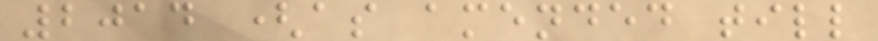2014 (as amended till
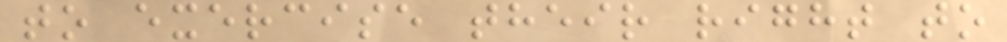to exercise their right to
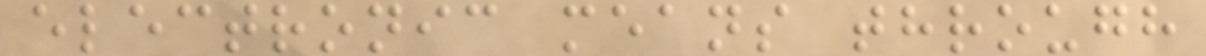electronic means through
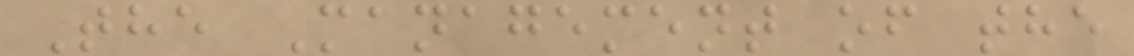The Management of the
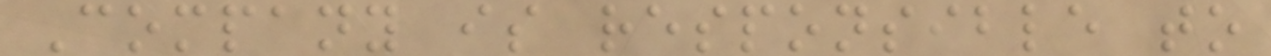Company is responsible to
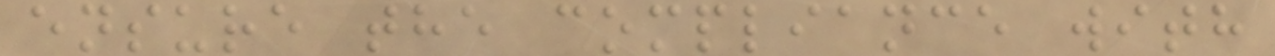ensure the compliance with
